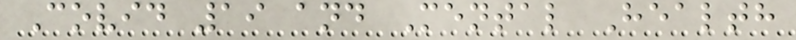Covid 19 and Mental Health
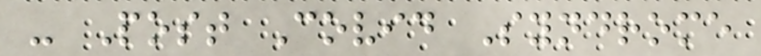- Post Covid Syndrome
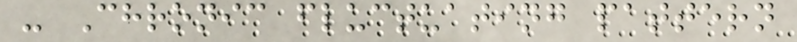- Chronic fluctuating pattern
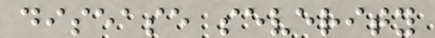disease severity
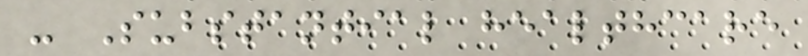- Substantial healthcare
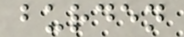burden
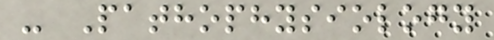- Pathophysiology
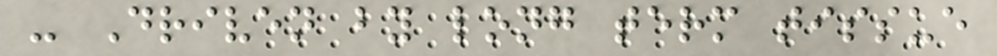- Driven by long term tissue
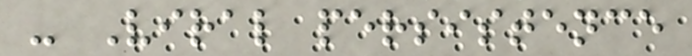- Viral persistence
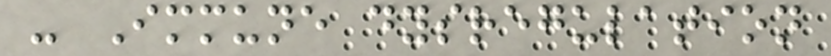- Immune dysregulation
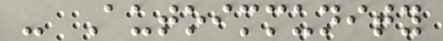- Autoimmunity
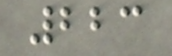223
